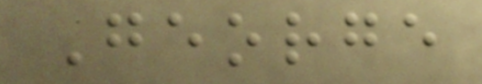George
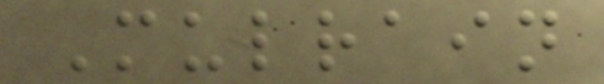Mulrain
